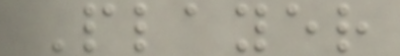Player
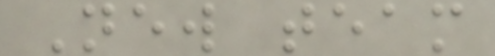New team
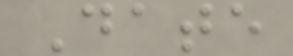Date
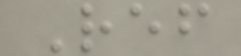Ref
